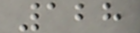128
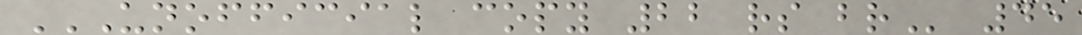UNOFFICIAL COPY 22 RS BR 45
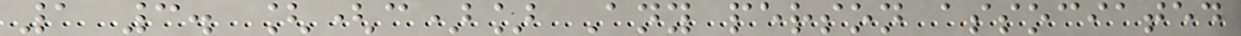1 3. [(c)] Any person associated
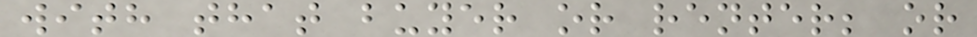with that buyer or renter; or
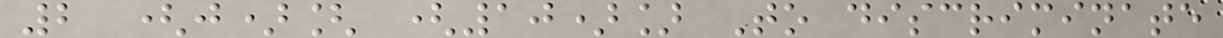2 (j)[ (10)] To discriminate
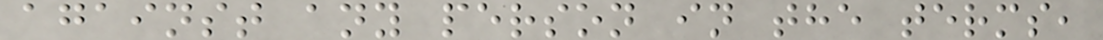against any person in the terms,
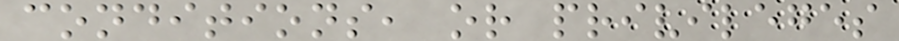conditions, or privileges
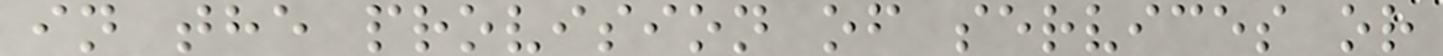in the provision of services or
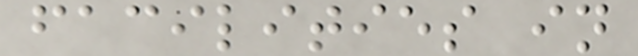facilities in
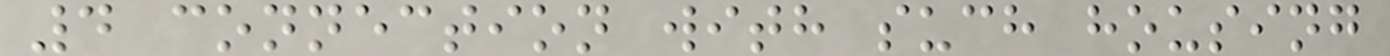4 connection with such housing
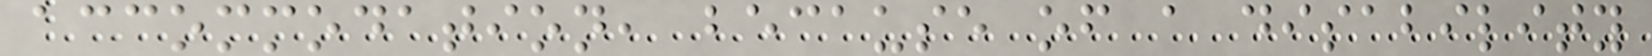accommodation, because of a disability
